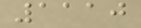1110
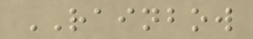RAINBOW
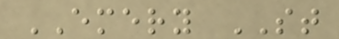EMERY ST
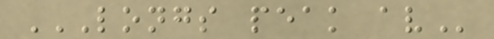LONGS PEAK AV
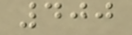400
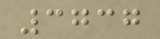3737
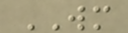WM
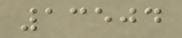13504
